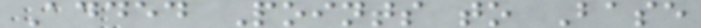Added Points to Base
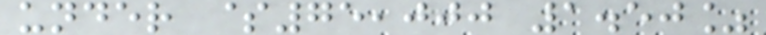under $75,000 1.50%
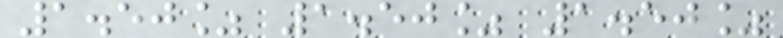1.50% 1.50% 1.50%
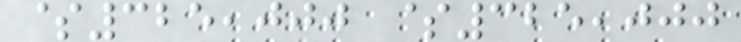$325,000 $325,000
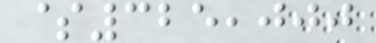$325,000
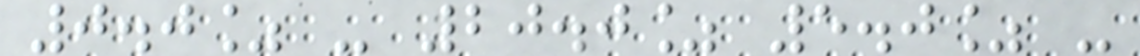0.0% - 20.0% 5.0% -
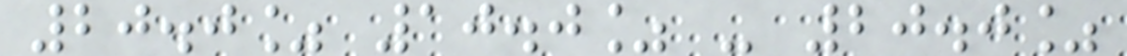20.0% 10.0% - 20.0%
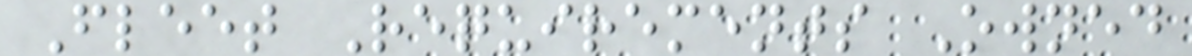Fleet Requirements Owned
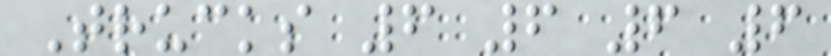Trucks 6 6 6 6
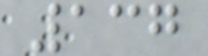137
